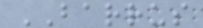BARRUS
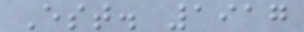Est. 1917
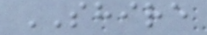SHIRE
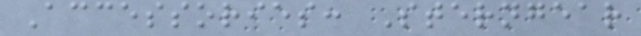Accessories: Sterngear
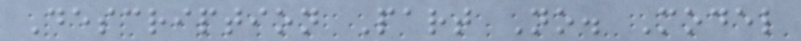Description Part No. Model
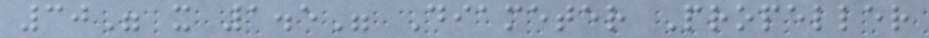30" x 1.5" Diameter Propeller
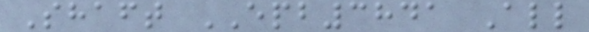Shaft EPB3841 All
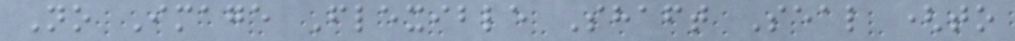No Image Flexible Shaft Seal (to
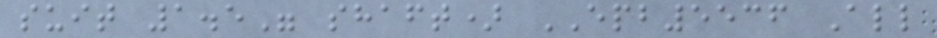suit 1.5" shaft) EPB5536 All
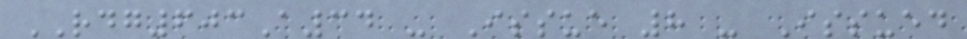RDG603A34 - Issue 8 - Issued
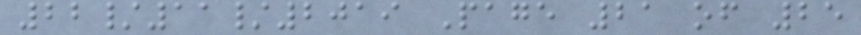22/11/2019 Page 21 of 25
